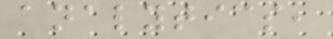analytics,
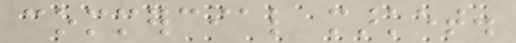commercial market.
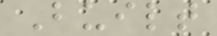Built
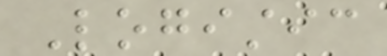Logistic
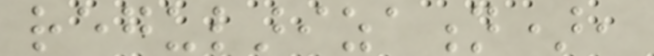regularization),
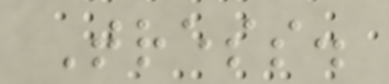Tress.
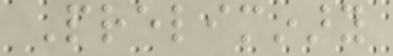Preliminary
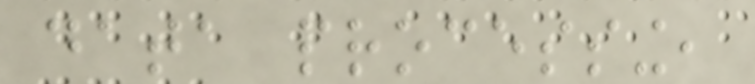data processing,
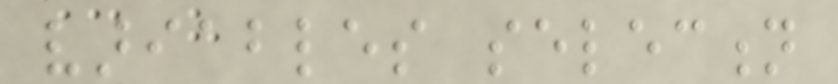variables selection
